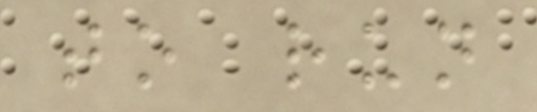to run
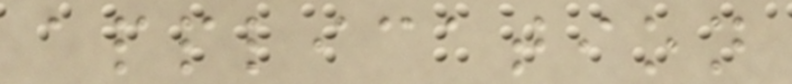application
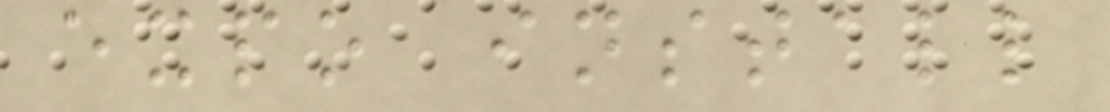expo install
